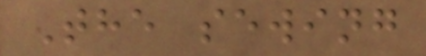The sewing
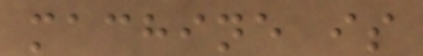machine is
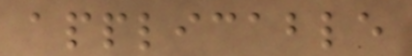applicable
